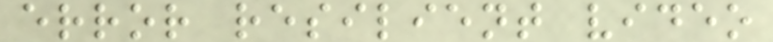error resilient video
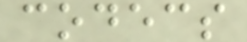codecs
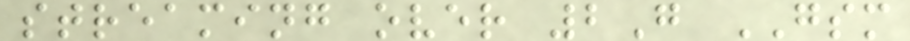streaming over 2G GSM
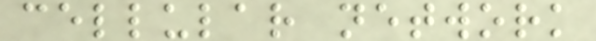cellular network
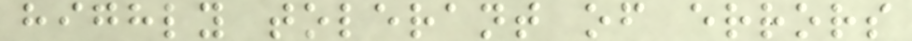highly tolerant of errors
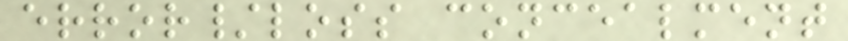error/loss concealment
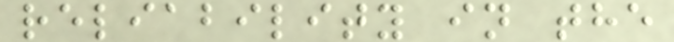reliability in the
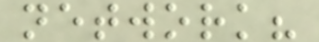network?
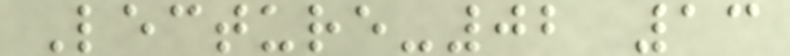Lecture-02 13
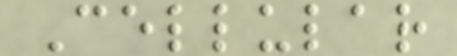Cellular
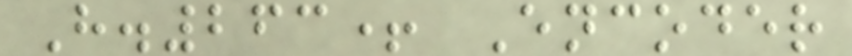H.263+ Encoder
